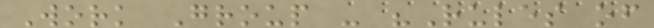Work Group - "Rules of
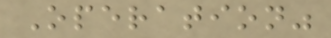Operation"
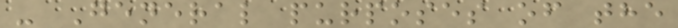- General purposes of the
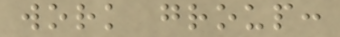work group:
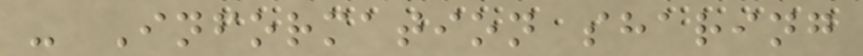- Information sharing
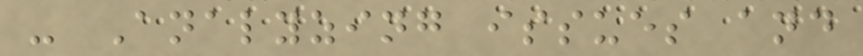- Analyzing issues and
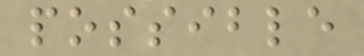possible
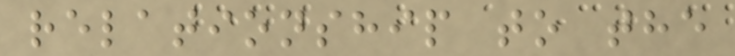relationship to the
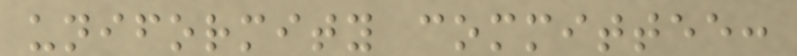uniformity committee:
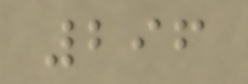296
